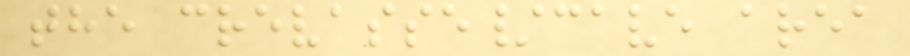the crevasse/cave area
